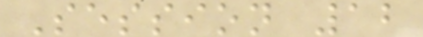Session 12
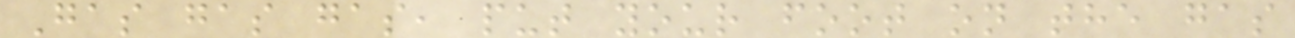Gas gas gas, put your foot on the gas
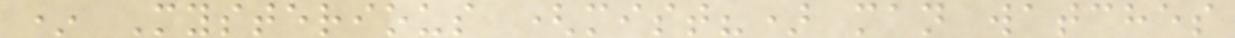* Mysterious (mist?) man watches
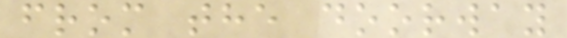from the doorway
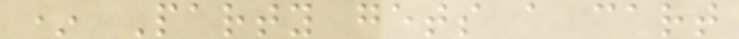* Party gets a cart
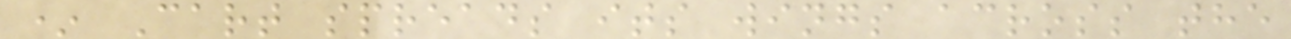* Cart spreads its wings across the
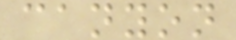canyon
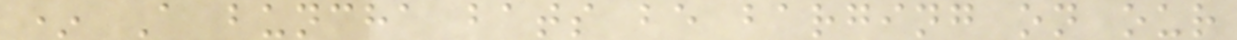* A buncha bats be barging on our
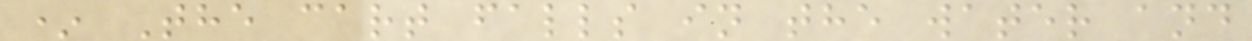* The cart falls in the water and
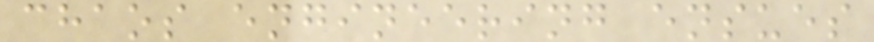chaos engineering ensues
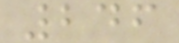246
